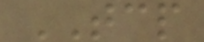TCP
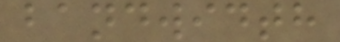bandwidth
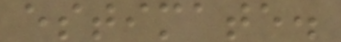estimate.
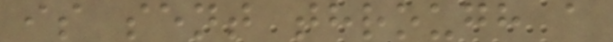is sent through a
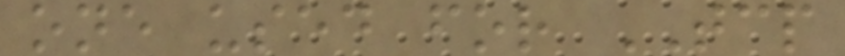one used for TCP
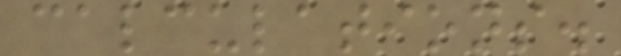calculations.
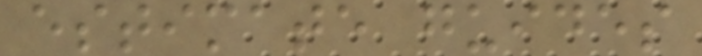estimate guides
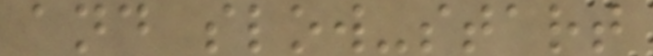and slow-start
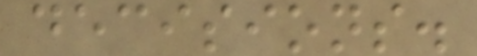decisions.
